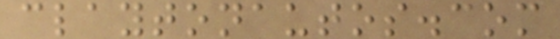claytonautos.com
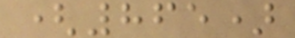(865)
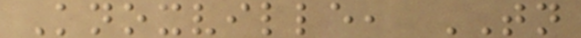Knoxville, TN
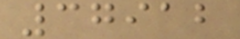37912
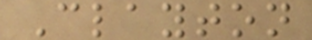Clayton
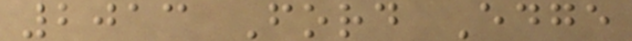2013 Ford Edge
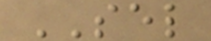SEL
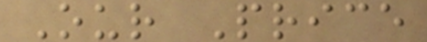Our Price
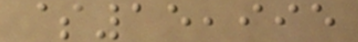$15,995
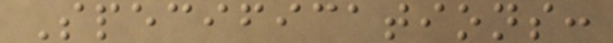Specifications:
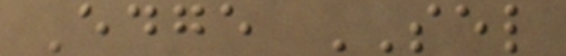Edge SEL
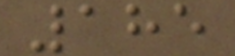185
